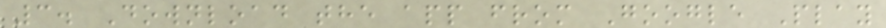3. Download the app from Google Play
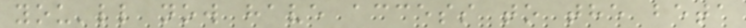you'll now have access to the beta
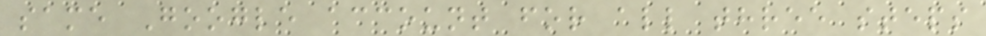same Google account for all three steps
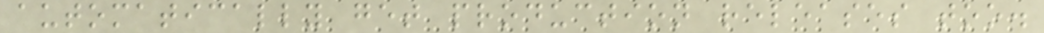automatically get production releases too.
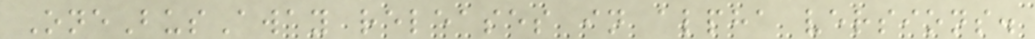OneBusAway releases in alpha versions.
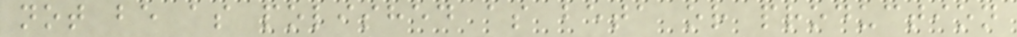not be as polished as beta or production
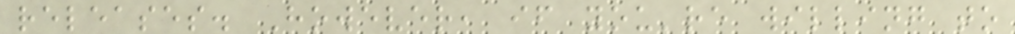releases. However, if you're willing to
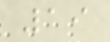19
